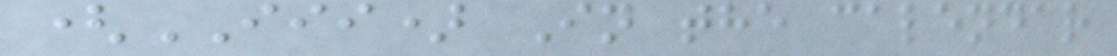(III) In the calendar
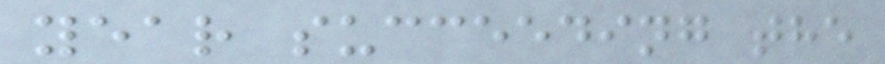year succeeding the
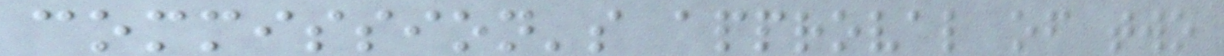commission's approval of two
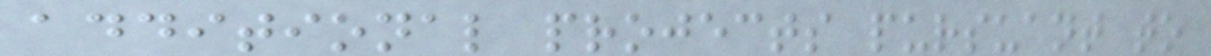additional projects pursuant to
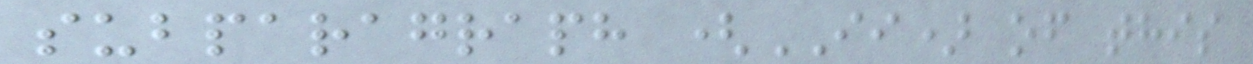subparagraph (II) of this
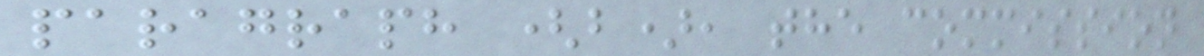paragraph (b), the commission
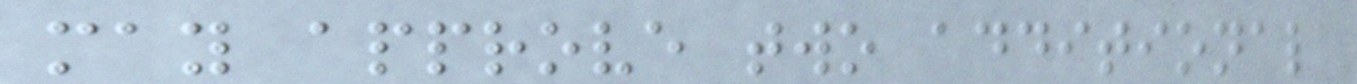may approve two additional
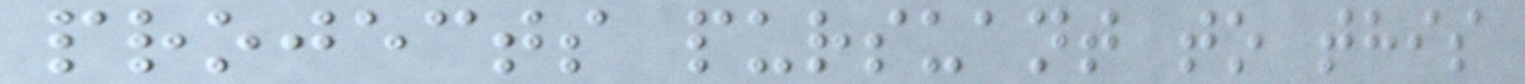projects pursuant to this
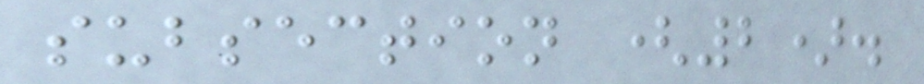subsection (2).
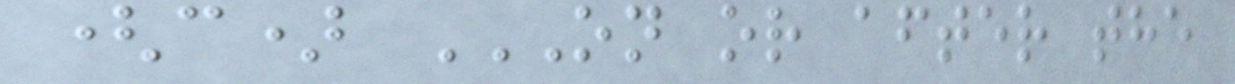(c) ON OR AFTER THE
